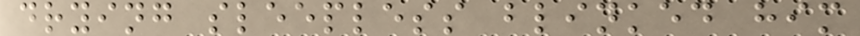drying sleepless blinked him
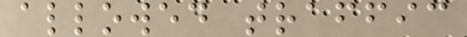allowed traffic
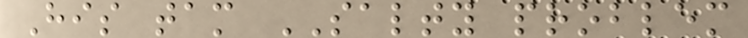His tam SALTY problem
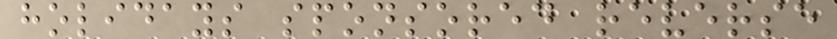holidays sponsored reverse
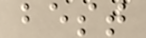best
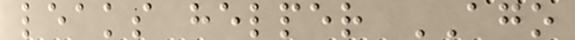leaks helper AGO
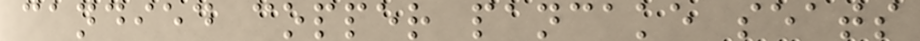candied copper pancake seats
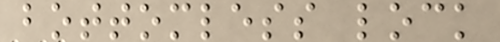bottomless lock
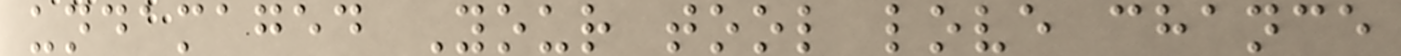undamaged Your tool love chance
